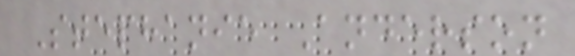Stephanie Anderson
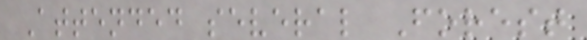Attended several Forest
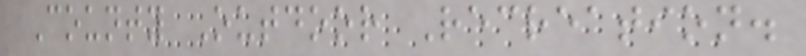County Outdoor Recreation.
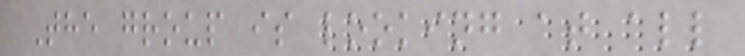The group is looking at all
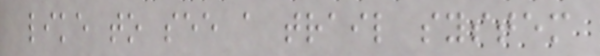like to see a trail system
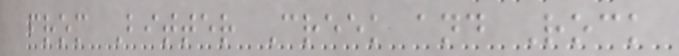from Bitter Creek and Rock
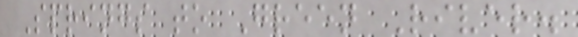Springs to Green River.
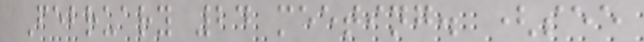February 24 meeting. (see
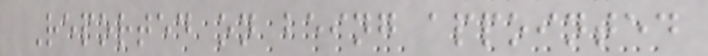Reported on being appointed
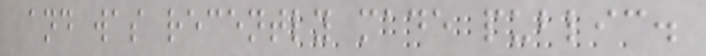and was recently made public.
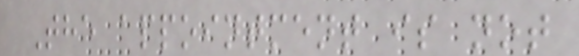The appointment is not
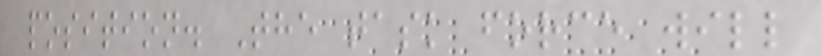position. The task force will
